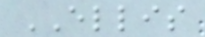ELLIS
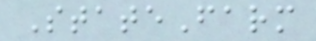StateFarm
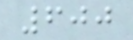600
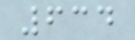634
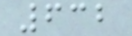632
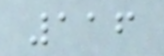116
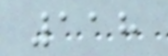118
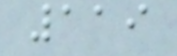119
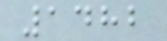1482
